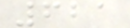621
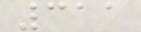311
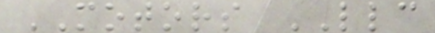MOTORS LLC
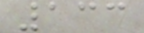133
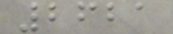2621
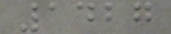1427
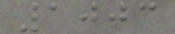1003
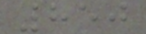850
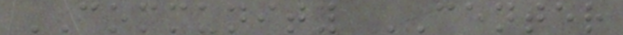COMMUNITY CENTER
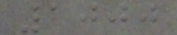1000
